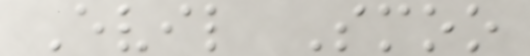Evil Smoo
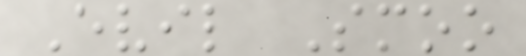Evil Smoo
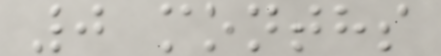0 months
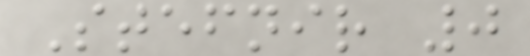Stefnir 0
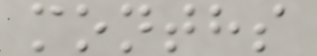months
